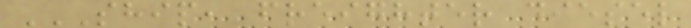SHIP, FREIGHTER DIESEL
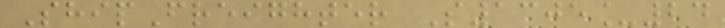ShipFreighter S1305_24
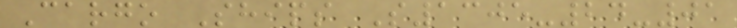Cargo Ships S1305-24-01
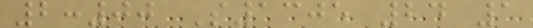2:00 S1305 24 1
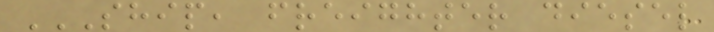SHIP, FREIGHTER DIESEL
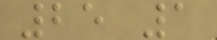25 1
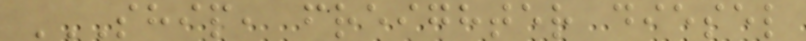SHIP, FREIGHTER DIESEL
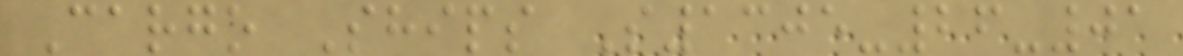Cargo Ships S1305-26-01
